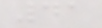41
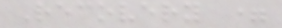Recovery =
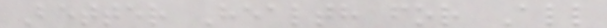Better Health for All
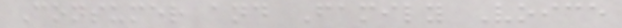Consumer and Family Voice
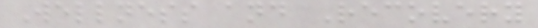Wellness and Recovery
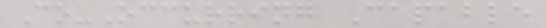Co-Occurring Capable
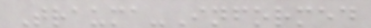Trauma-Informed
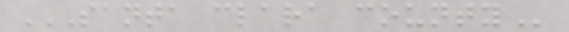SANTA CLARA COUNTY
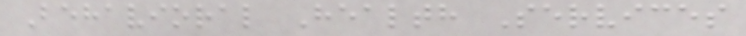Behavioral Health Services
